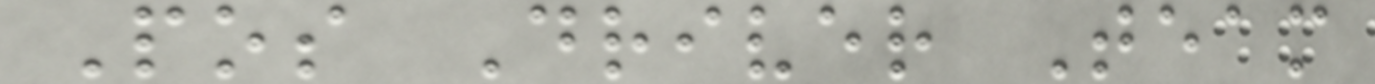Pos Driver Team
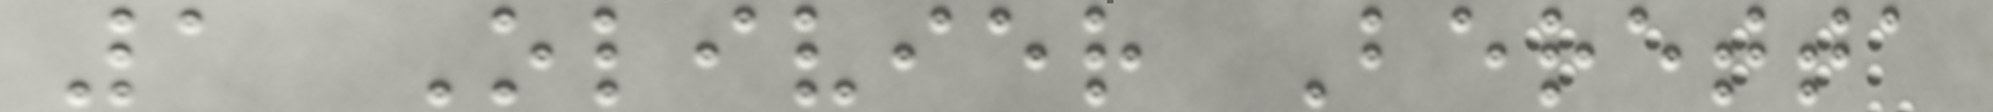1 Olivier Beretta
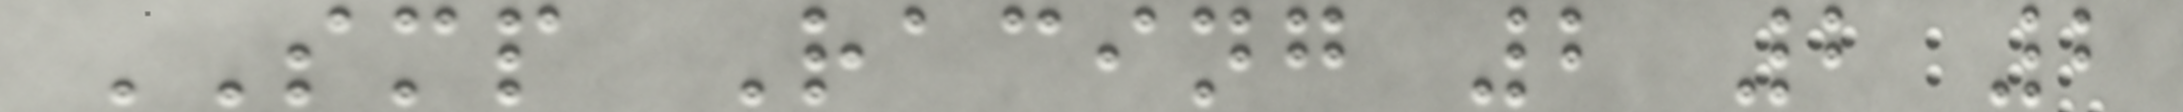SMP Racing 2 2 2
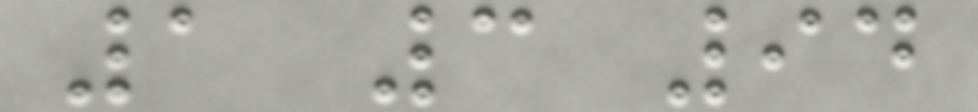1 3 94
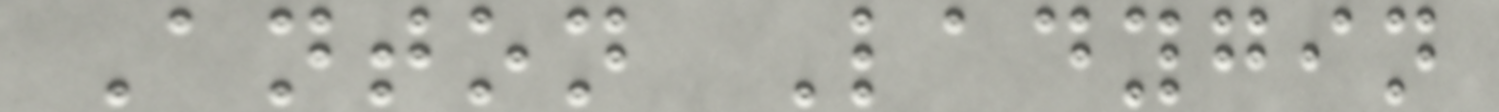Anton Ladygin
